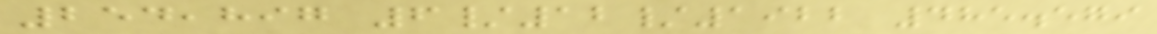254,897 6/12/1922 485.579
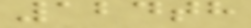124th
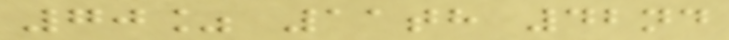70% 11th 42nd
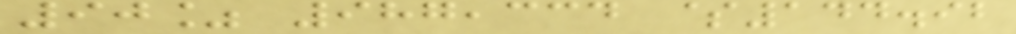90% 987,334 $144.92
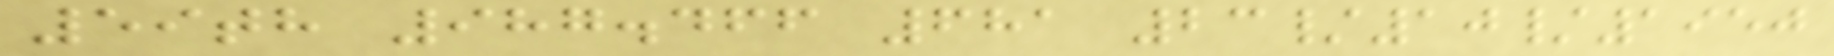59th 987.466 681 23/10/1950
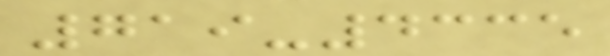719-4335
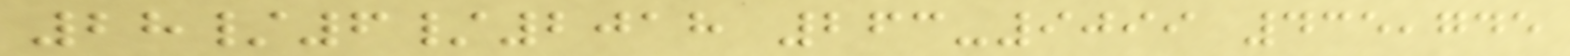28/6/2018 263-9099 435,745
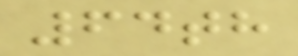64th
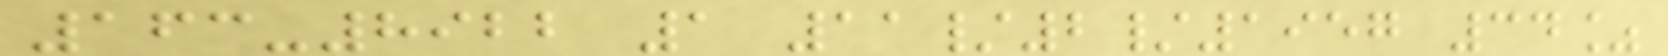163-8922 1 11/2/1957 34%
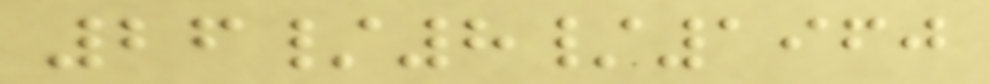26/8/1960
